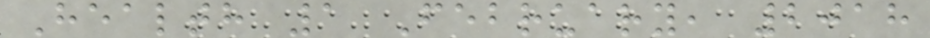Health 1 February, 2018
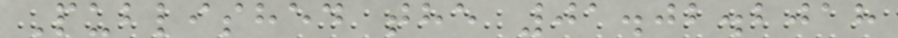Published the 01.02.2018
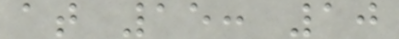at 15: 10
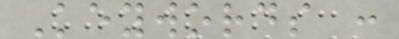Keywords :
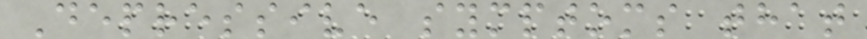Depressive symptoms that
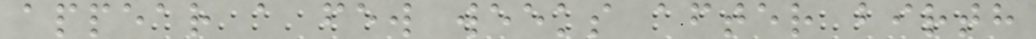appear a few weeks after birth
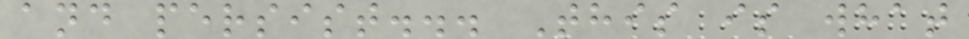and persist... This is what
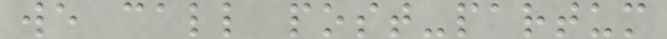we call post-partum
